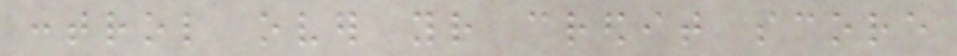control over your credit score
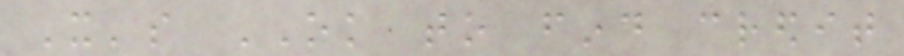It's OK to find credit
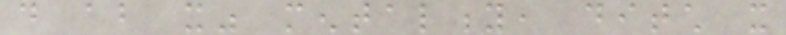do about it" mentality, ditch it
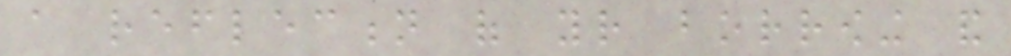a reflection of your borrowing and
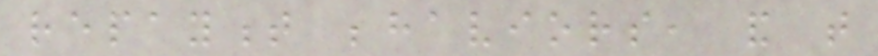repayment behaviors, and that
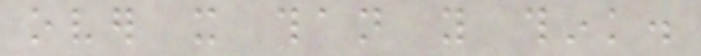over it than you think.
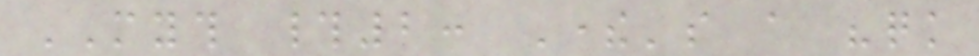MYTH #2: There's a "quick
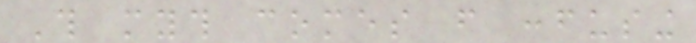This myth comes from confusing
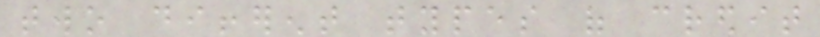two different types of credit
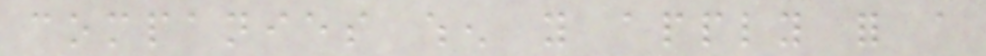companies when you apply for a
